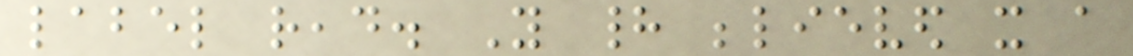label read. You had believed it a
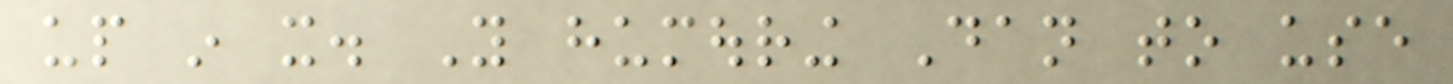up in it. You humouring Dan to use
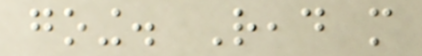going. Read more
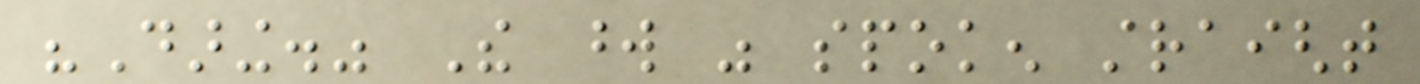"Daring." The word was spoken straight
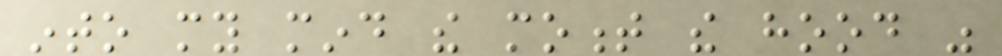into my mind the moment the hood was
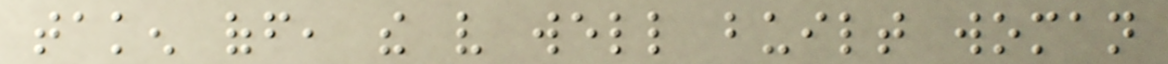taken off, the very well built woman
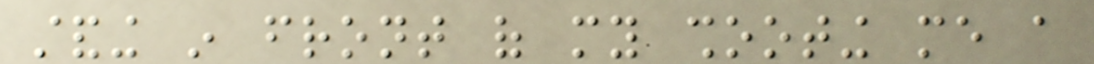standing in front of my shooting me a
